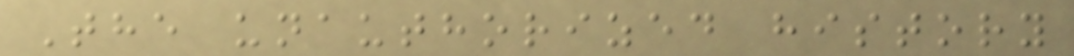The unauthorized history
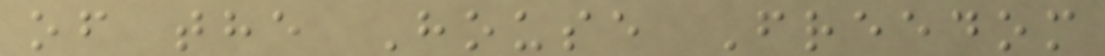of the House Freedom
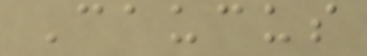Caucus
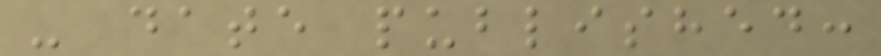- date published:
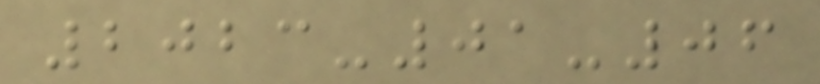2023-01-06
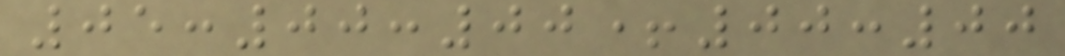05:00:00+00:00
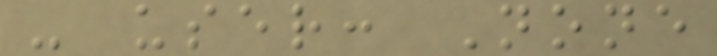- user: None
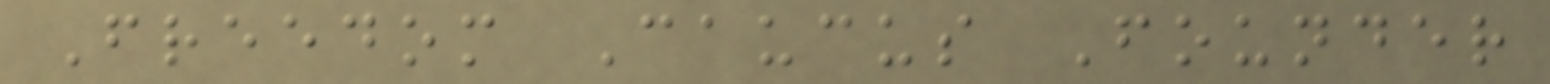Freedom Caucus Founder
